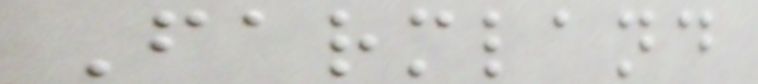Farmland
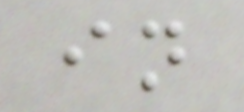in
